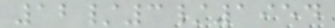12/3/1954
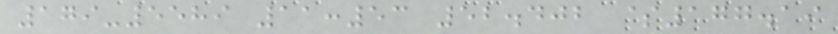179-5589 11:53 52.402 $177.19
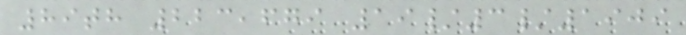89th 223,679 19/3/1909
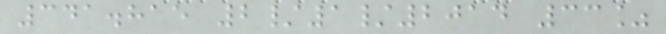341.815 2/1/2014 33%
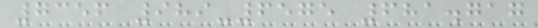7356 989-6575 681.717
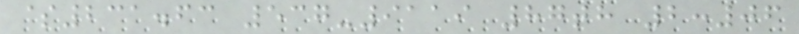$231.63 537-9119 87th 2:06
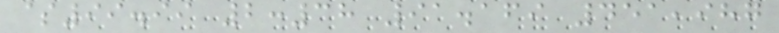$99.99 2:38 91.169 451,987
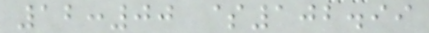12:00 $102.99
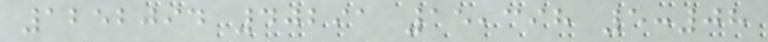1252094 40291 15,398 5:08
